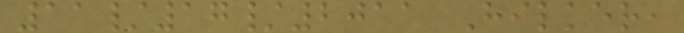11/17/2011 Hilker,
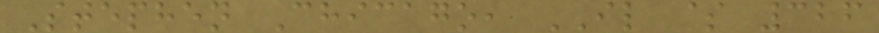Stephen Chicago, IL $ 326
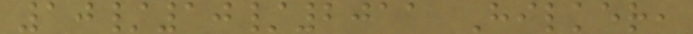10/10/2011 Hilker,
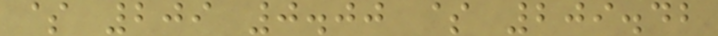$ 209 0.00 $ 209.42
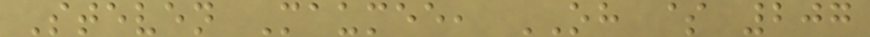Steven Maumee, OH $ 207
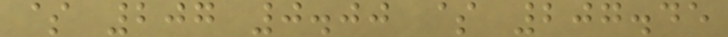$ 207 0.00 $ 207.45
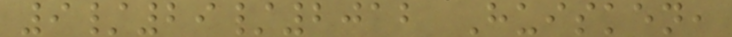9/29/2012 Huisken,
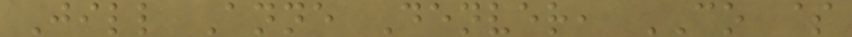Jill Anne Denver, CO $
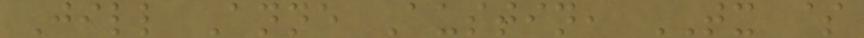Jill Anne Austin, TX $
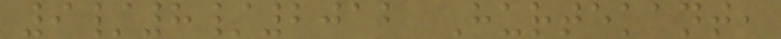9/8/2012 Hurtekant,
